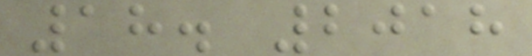18. 2018
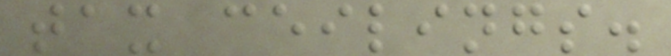tax ceilings.
